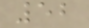52
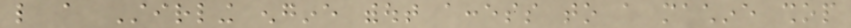like a Stirling engine without access to a machine shop
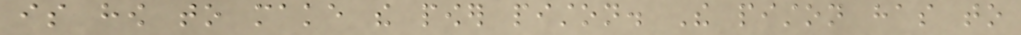is how to make the power piston. The piston has to
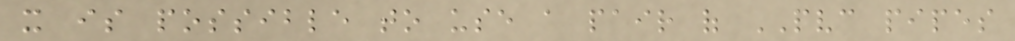it is possible to use a pair of PVC pipes
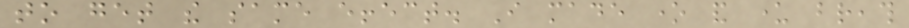to get the same effect. I made one and under breath
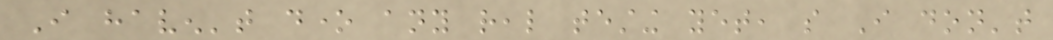I haven't done any real testing yet, so I don't
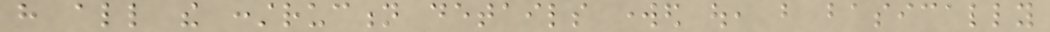have all the construction details worked out, but basically
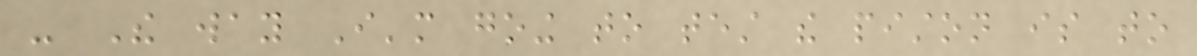- The way I'm going to test the piston is to
